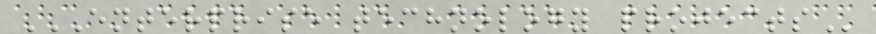ENTERPRISE TECHNOLOGY PROJECTS
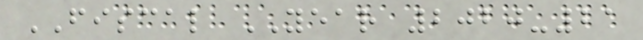FISCAL YEAR 2020-21
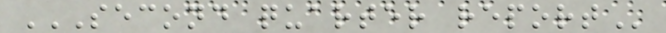SECOND QUARTER REPORT
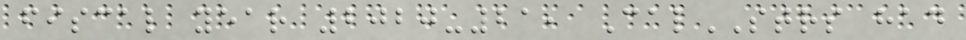fiscal year 2020-21, CalSTRS had
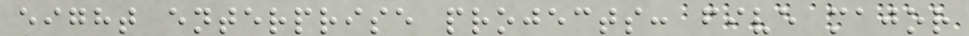eight enterprise projects: five major
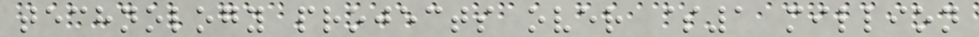technology projects over $1 million
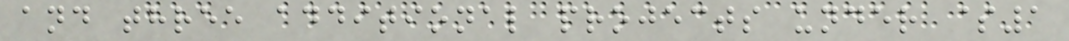and three additional projects under $1
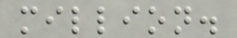million.
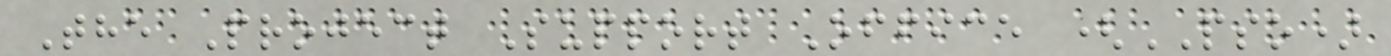The Project Support Office (PSO)
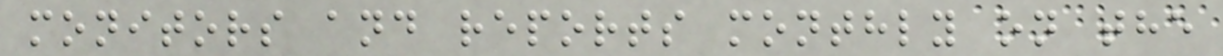monitors and reports monthly on the
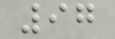97
